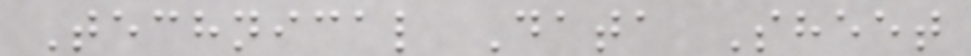Technical Data Sheet
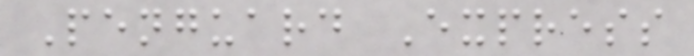Penguard Express
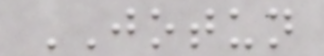JOTUN
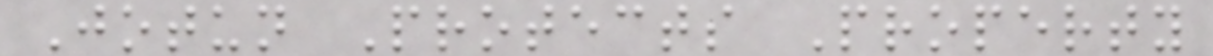Jotun Protects Property
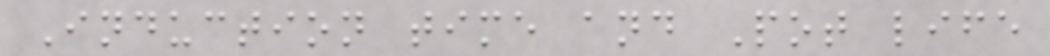Induction time and Pot life
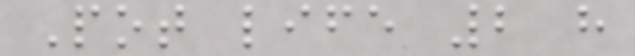Pot life 2 h
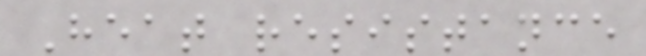Heat resistance
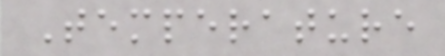Temperature
